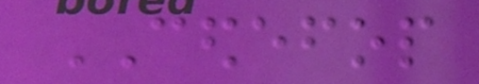CEDEFOP
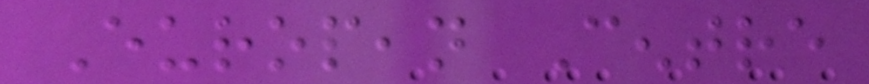European Centre
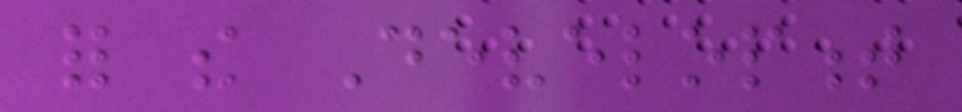for the Development
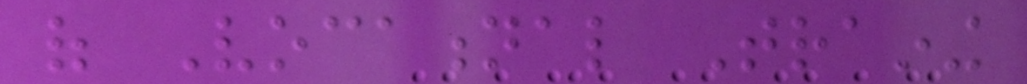of Vocational Training
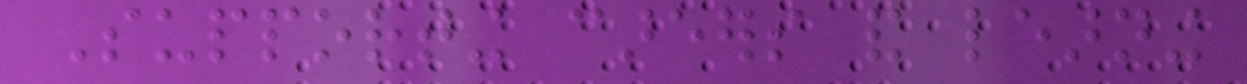Supporting careers and learning
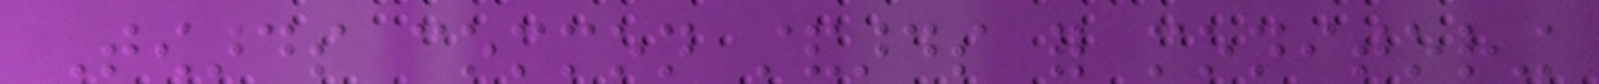Towards common standards for monitoring
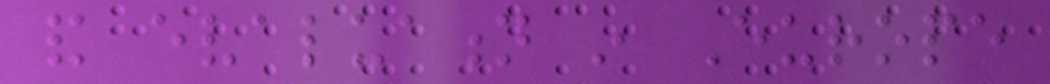and evaluation in Europe
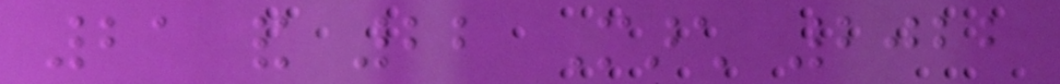21 and 22 March 2022
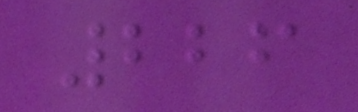226
